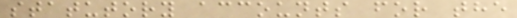statutory accounts for the
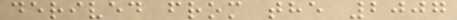derived from the 2007
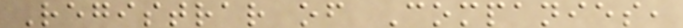Registrar of Companies,
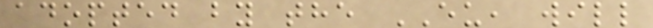adopted by the EU, will
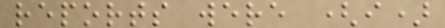reports were (i)
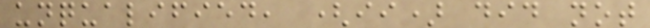unqualified, (ii) did not
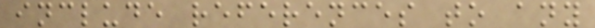include references to any
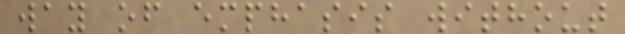way of emphasis without
